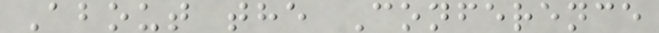About the Conference
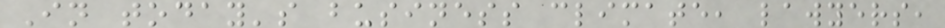In today's business climate, lawyers,
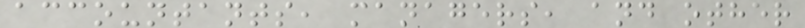accountants, managers, and other
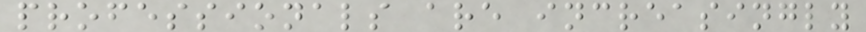professionals are increasingly
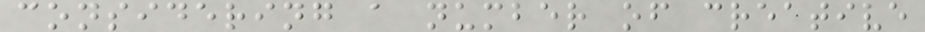considering a number of creative
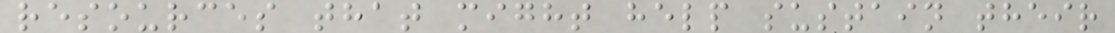resources that might help sustain their
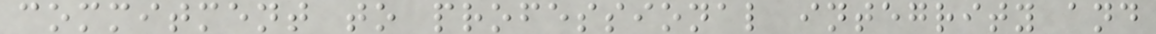commitment to professional integrity and
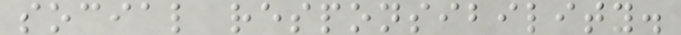social responsibility.
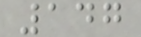147
